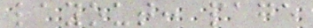layout: page
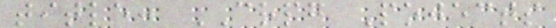title: CRPG Pojects
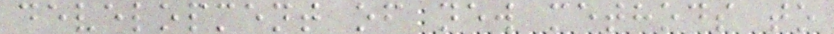development of new methods to
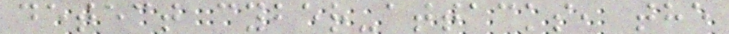detect cyber-attacks, the
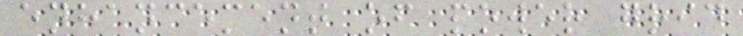enhancement of power grid
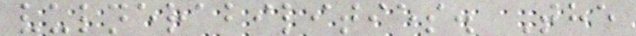vulnerabilities. The
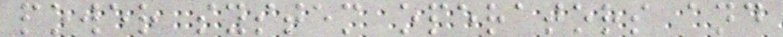power system operators and
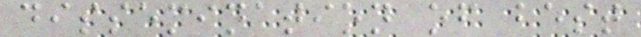dissemination of best
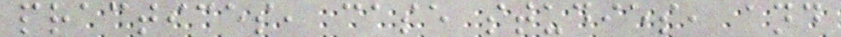practices, case studies, and
